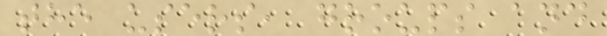the users, groups and
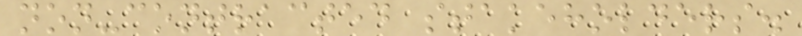non-contracted stakeholders.
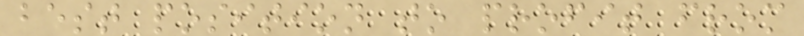best position to profit from
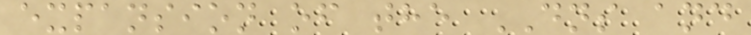expansion of the DNS and
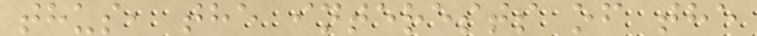thus, the interests of the
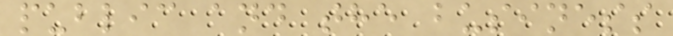public and the business
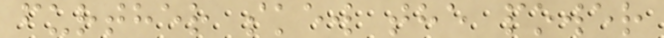further skew the power
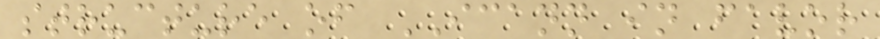structure of ICANN in favor
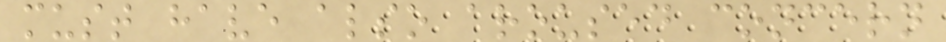must have also aroused concern
